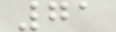71
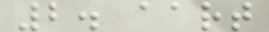2. aart
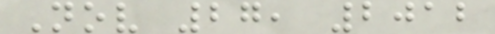Nov 27, 2012
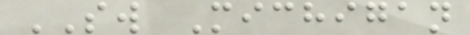SW Michigan
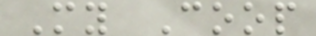My Coop
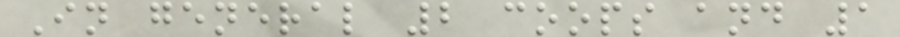In general 2 coops and 1
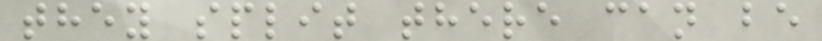they split there can be
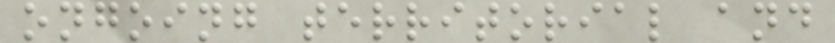ongoing territorial and
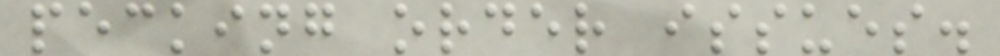pecking order issues.
